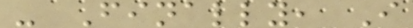- Finally, I
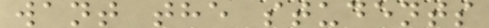want the students
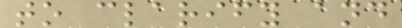to clarify and
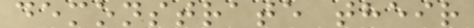demonstrate their
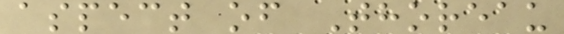aspect of Thoreau
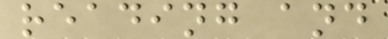reading and
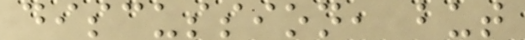discussion, but
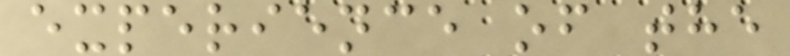experience of the
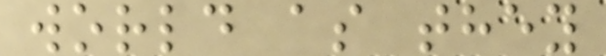world as they
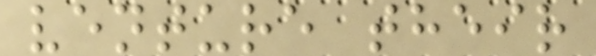venture their
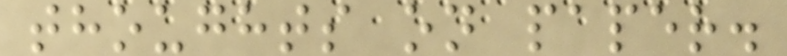thoughts on paper.
